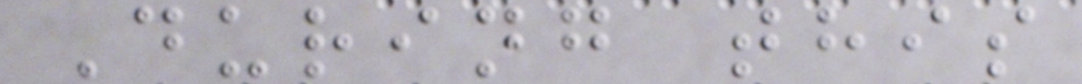During this
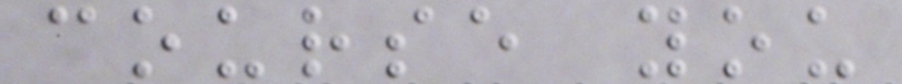course you
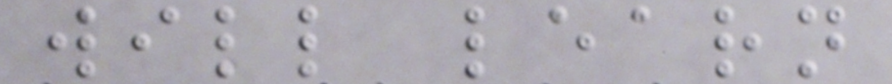will learn
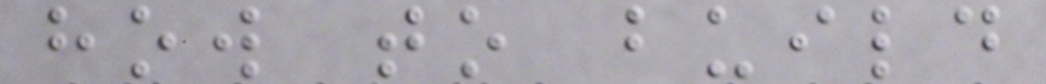how to build
